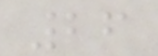26
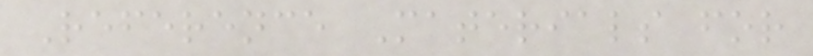Reference Materials for
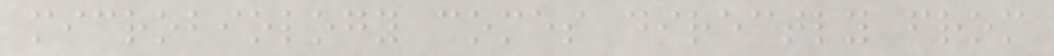microbiology comes directly from
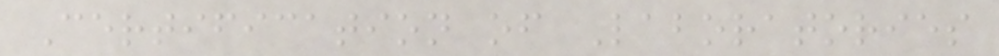Certification of Laboratories
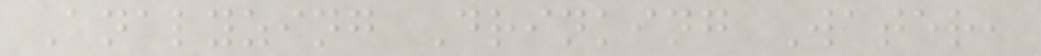Analyzing Drinking Water,
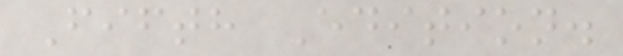Fifth Edition.
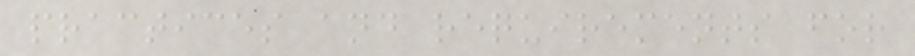practices and requirements for
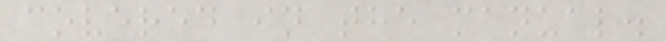covered in the manual.
